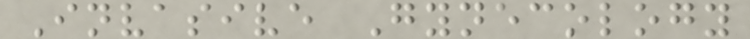Invasive Gynecology
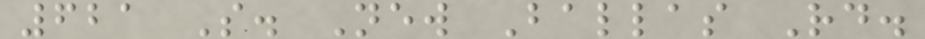621 S. New Ballas Rd.
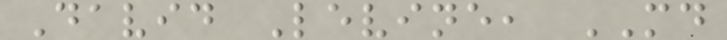David Levine, MD
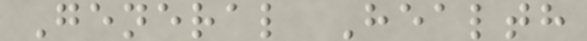General Health
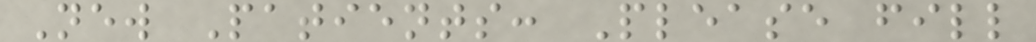New Patients: Please fill
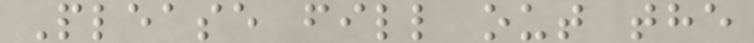Please fill out the
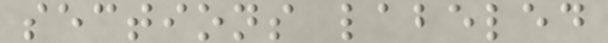sections labeled
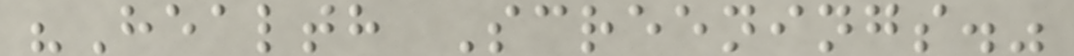"Health Screenings."
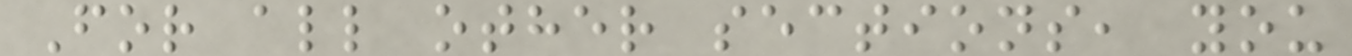For all other sections, you
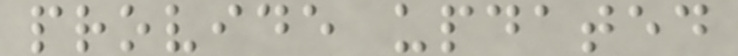provide updated
